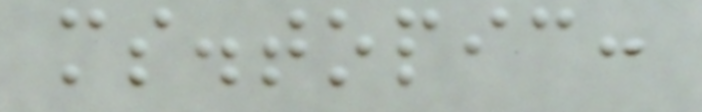ms.topic:
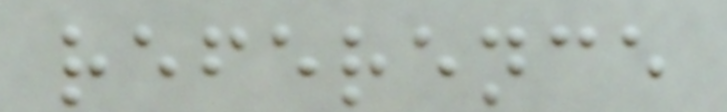reference
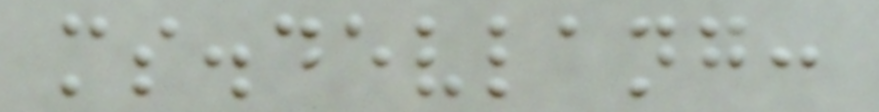ms.devlang:
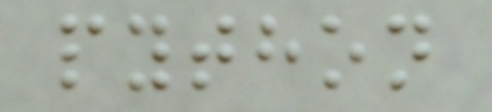python
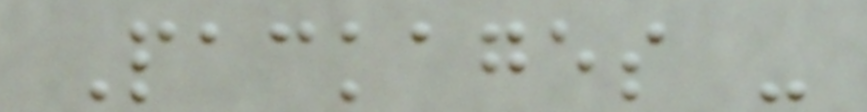Packages -
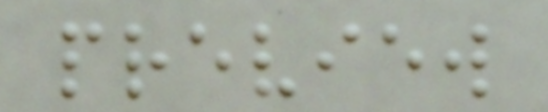preview
